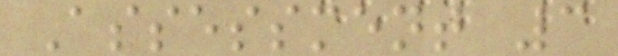Assessment 3
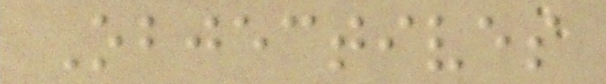Objectives
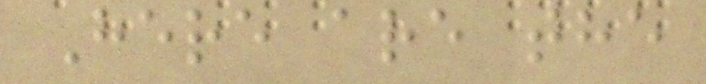Here are the
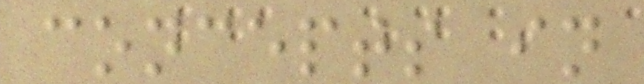concepts in
